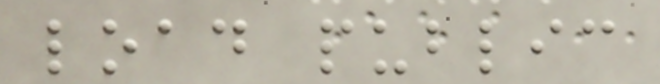load public
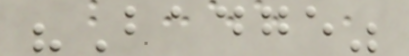"Badge"
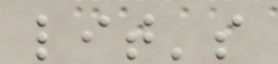lit's
